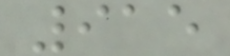915
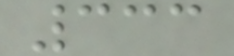333
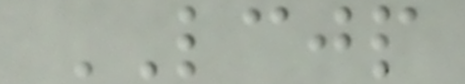LCJP
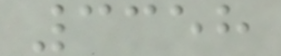3358
